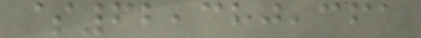$62,380,361
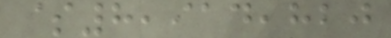$8,914,820
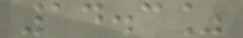14.3%
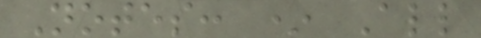Notes: * All
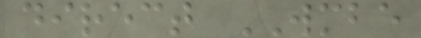direct WMBE
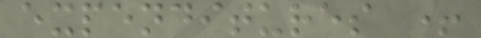expenditures +
